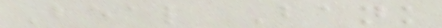Beal Bank
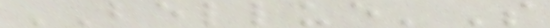BELLUE'S
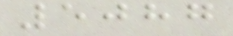5087
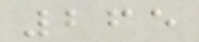265
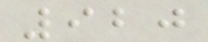920
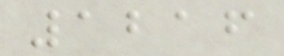1216
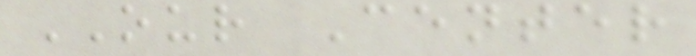OUR Center
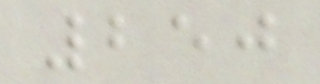250
